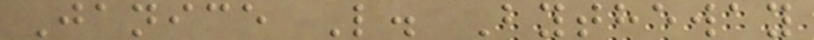Janice L. Bytheway
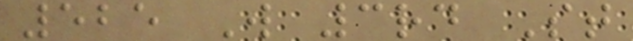525 W 3rd St
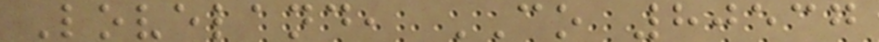Loveland, CO 80537
